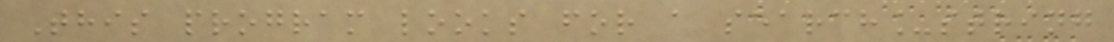This program looks for a search_string
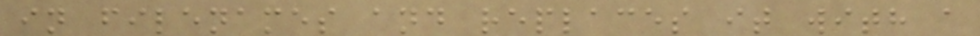in filenames and replaces it with a
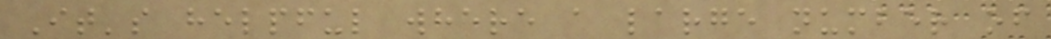It's helpful where a large number of
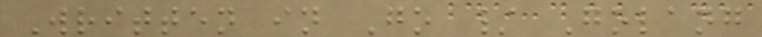Written in Go / Golang
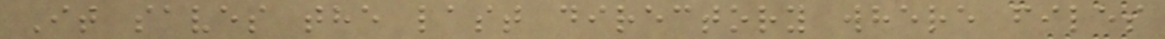It saves the last directory where files
